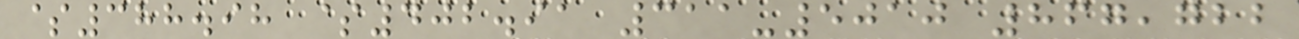$388.98 $402.91 311-5010 867,722
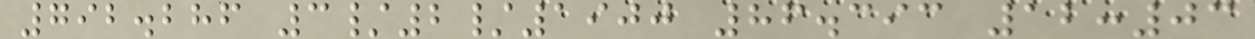792.286 3/2/1900 86.393 12:03
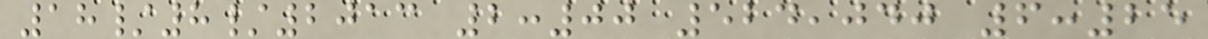18/8/2013 2:00 524,040 6:25
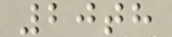20th
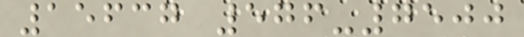15637 576-7500
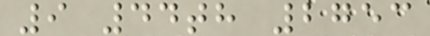9 44th 2753
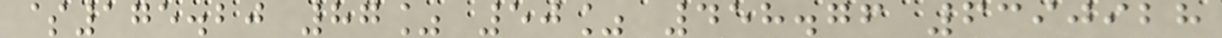$175.20 87% 50% 458.76 6390928
